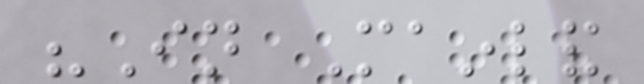"In Mainland
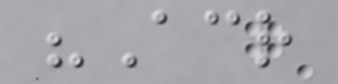"Across
